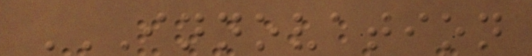INNOVATION
